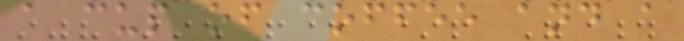a cup of coffee and a
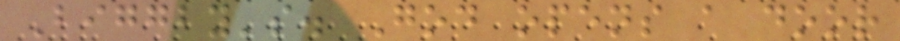Biggby's. God opens a door
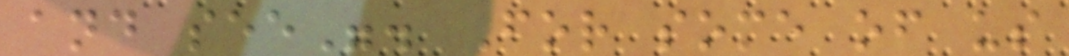and see". For some of us
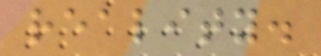reality.
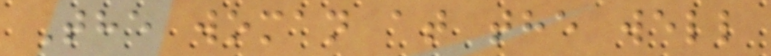The woman at the well
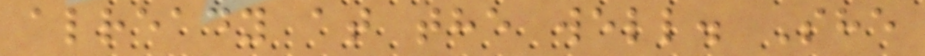already at the well. She
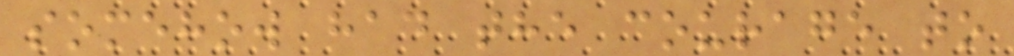somehow had the courage to
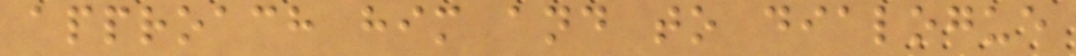approach him and to dialogue
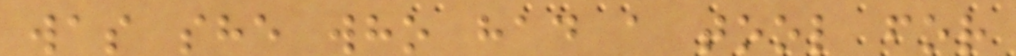was she who had a tool for
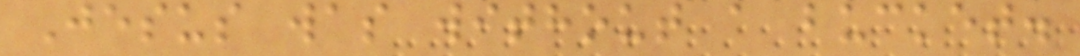Jesus was without a bucket.
